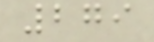279
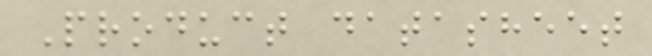Product datasheet
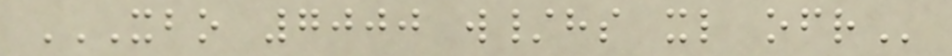XBO 7000 W/HS XL OFR
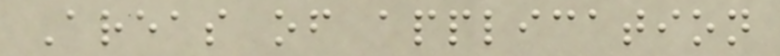Areas of application
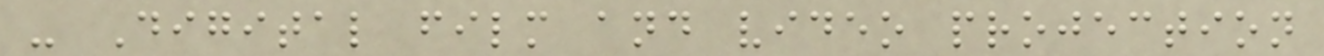- Digital film and video projection
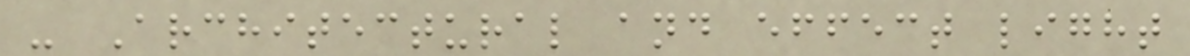- Architectural and effect light
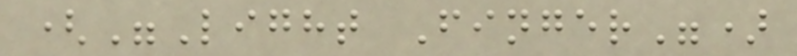("Light Finger")
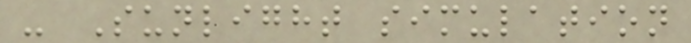- Sunlight simulation
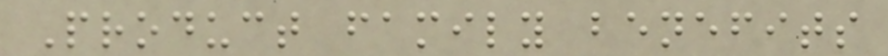Product family benefits
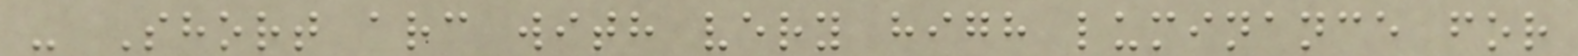- Short arc with very high luminance for
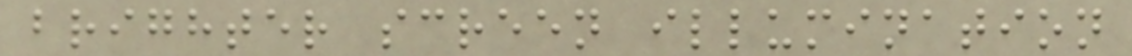brighter screen illumination
